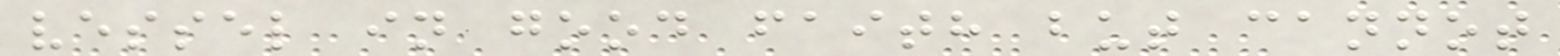vessel in good faith but cannot
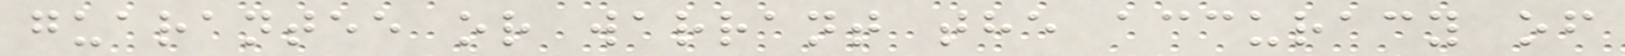guarantee or warrant the accuracy of
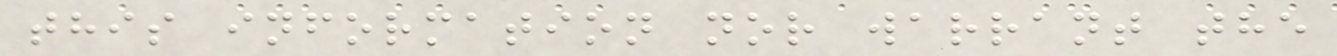this information nor warrant the
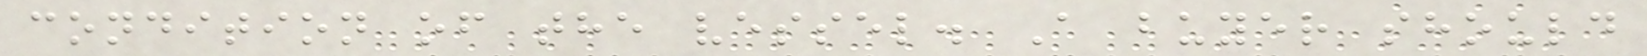condition of the vessel. A buyer should
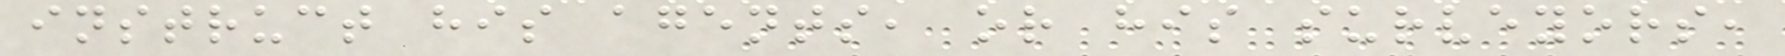instruct his agents, or his surveyors,
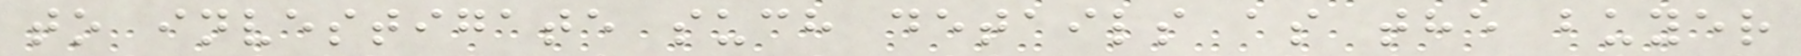to investigate such details as the buyer
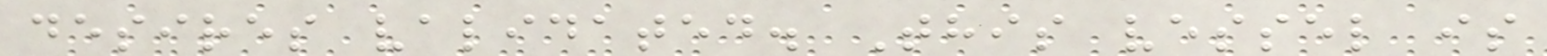desires validated. This vessel is
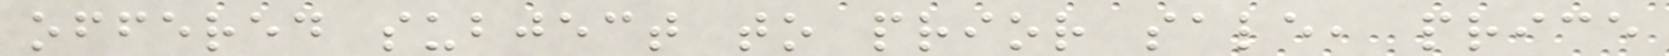offered subject to prior sale, price
